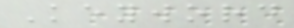Keyword
